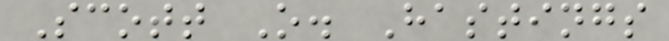Scott O. Hastings
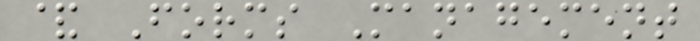& Forms Management
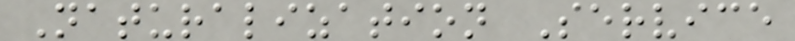Naturalization Service
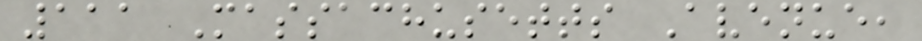111 Massachusetts Avenue,
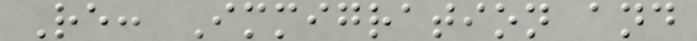Re: Immigration and
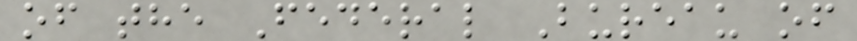of the Federal Bureau of
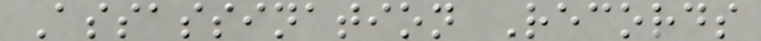Assassination Records
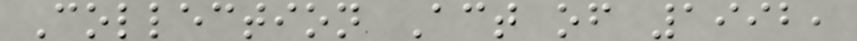Collection Act of 1992,
